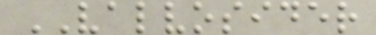VALVOSIDER
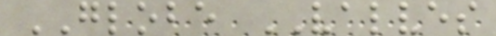GLOBE VALVES
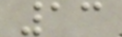13
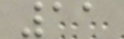11
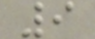9
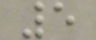5
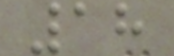18
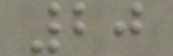20
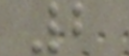2
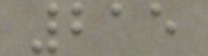215
